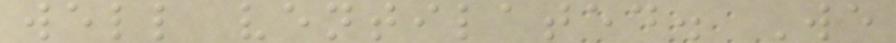well ventilated. We
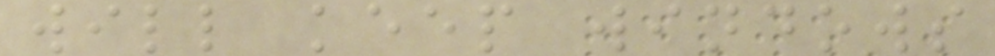will keep windows
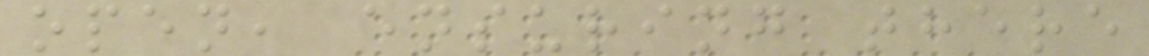open, ensuring there
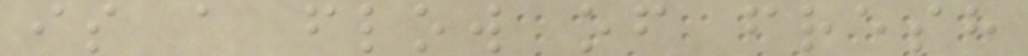is a flow of fresh
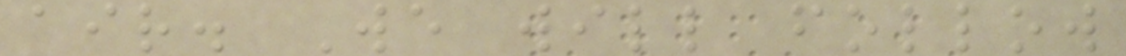air. We will follow
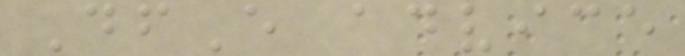DfE advice
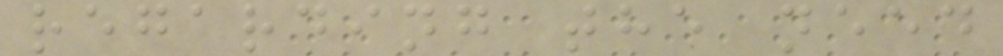regarding the need
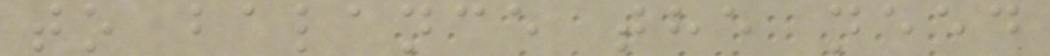to balance the need
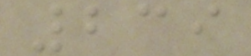239
